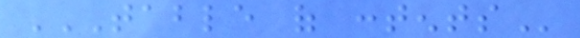TABLE OF CONTENTS
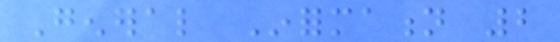General Information 2
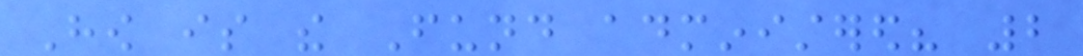How is the Fund administered? 2
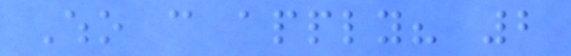Who can apply? 2
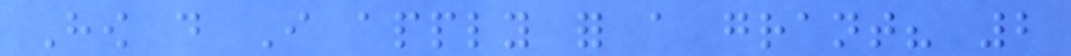How do I apply for a grant? 2
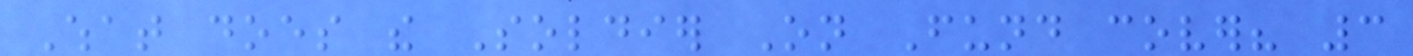What does the Soldier On Fund cover? 3
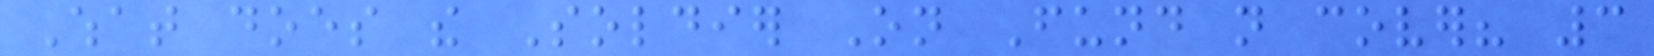What does the Soldier On Fund not cover? 3
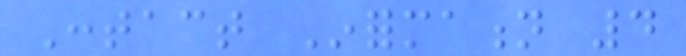Contact Information 4
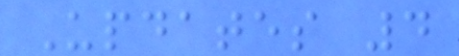Updates 4
